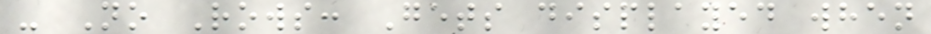- No Rows: Gets displayed when
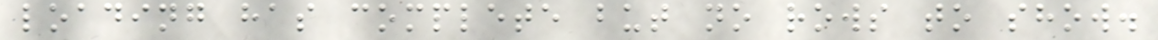loading has complete but no rows to show.
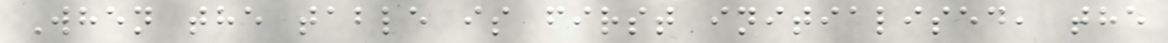When the table is first initialised, the
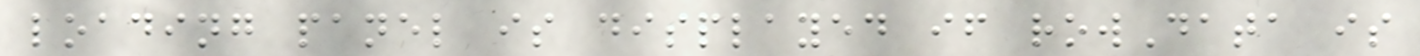loading panel is displayed if rowData is
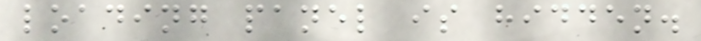loading panel is hidden.
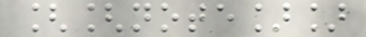[[note]]
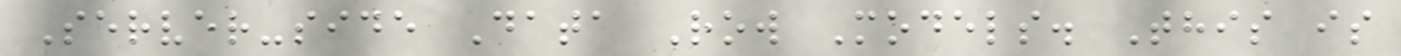Server-side Data Row Models. This is
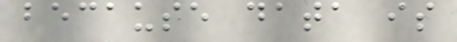because data is
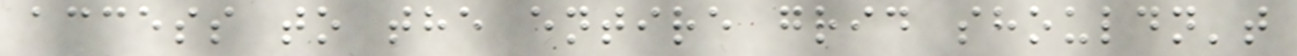access to the entire grid shouldn't
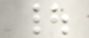|
